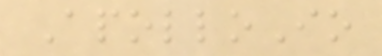ApolloIo
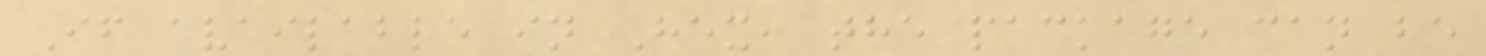If available in Hex, the package can be
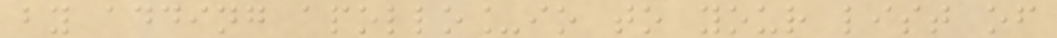by adding apollo_io to your list of
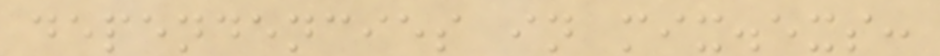dependencies in mix.exs:
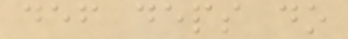def deps do
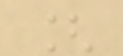[
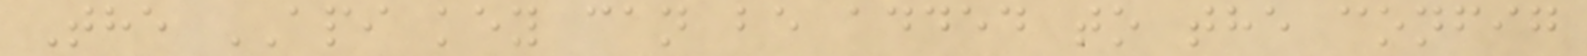The API key can be added to the config
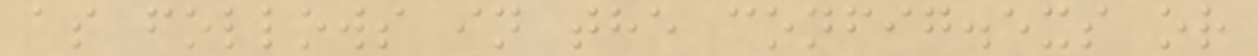as follows in the config.exs or
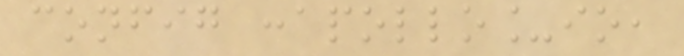config :apollo_io,
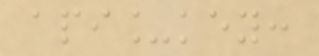api_key:
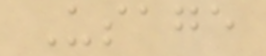Usage
